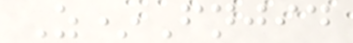Z*Fnjid
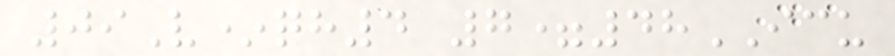09V*qh4 7=48ICU
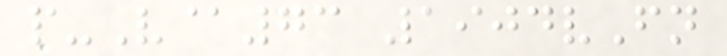p-V@73 1904vFn
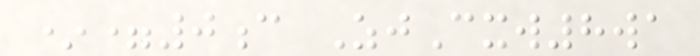*=0c ZjCxw8wa
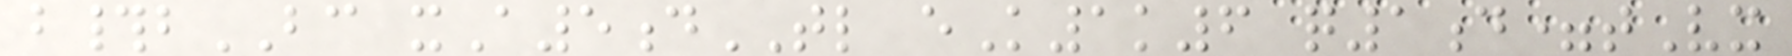b#bBC xA5dTL eK1k6 q1d=tVx
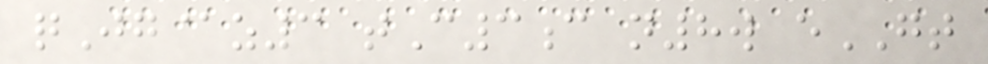qJg@z3 tC3c n8w eGT
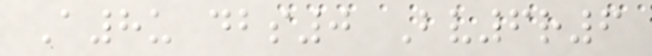A8u dbs0 Bv6r6
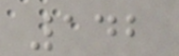142
